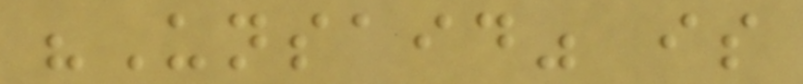"Unsaid" is
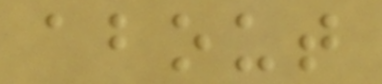about
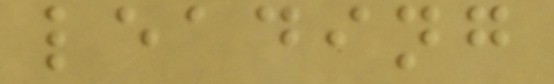leading
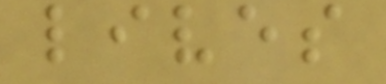lives
